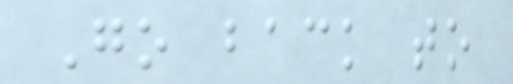Go back to
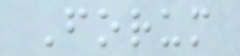Forum
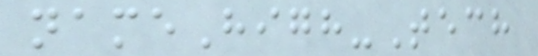nameHigh-Tech
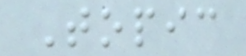Topic
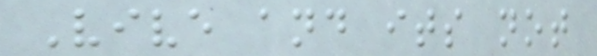Vive and its not
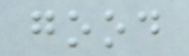good
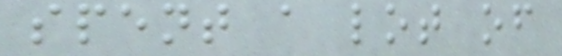spent a lot of
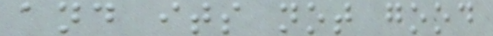and its not good
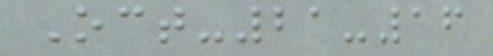Oct-21-16
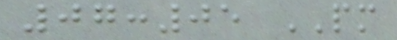07:05 PM
